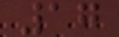17
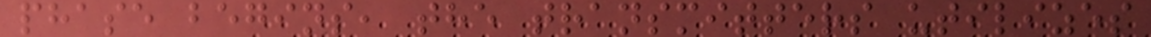phase begins, the transmitters utilizes
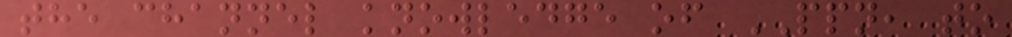the channel knowledge of PPN, to
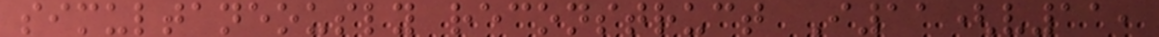simultaneously reconstruct I11(v11,
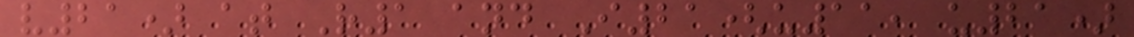v21) at R1 and I21(u11, u21)
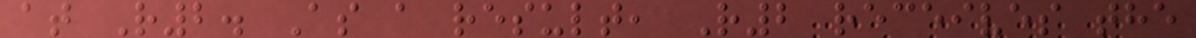at R2. As a result, R2 receives the
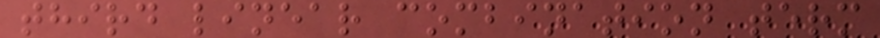third linear combination term
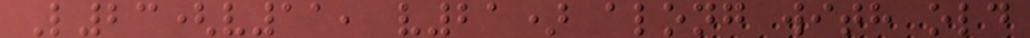L23(v11, v21) along with old
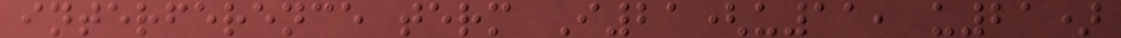interference term I21(u11, u21)
